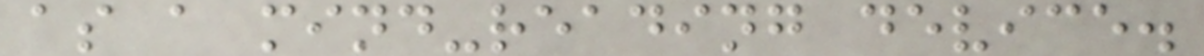as a mind-reading device.
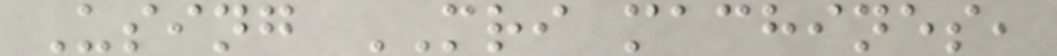Using MRI machines,
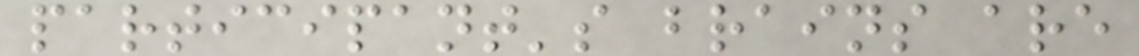participant's brains are
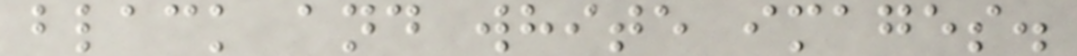black and white images.
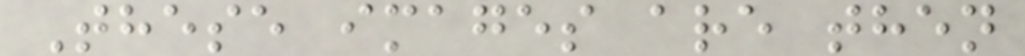These images are then
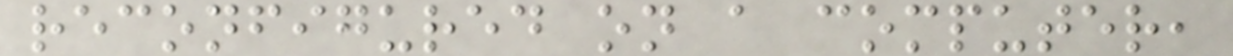reconfigured on a computer,
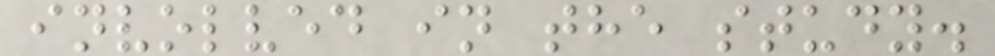involved in the study.
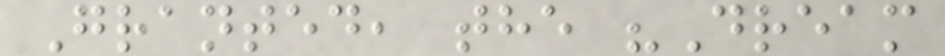Granted, the "Dream
